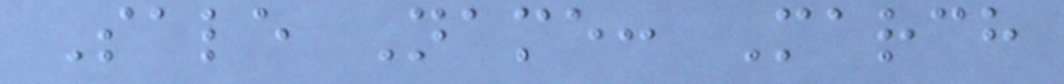Sale Name: March
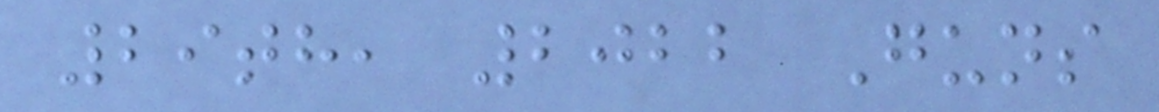29th, 2022 Guns
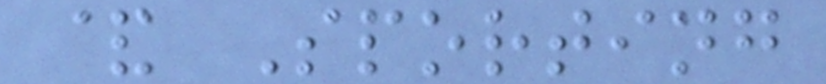& Sporting
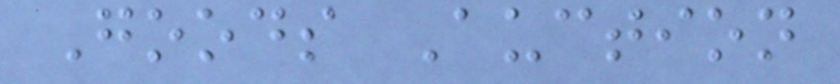Goods Auction
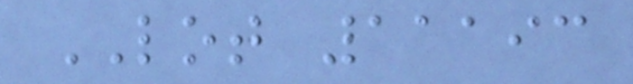LOT 11193
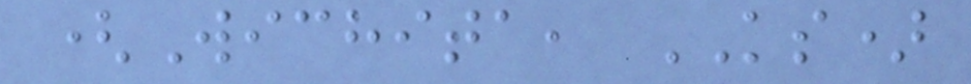(Wichita, KS)
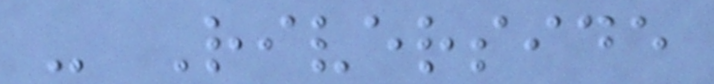- Riverside
